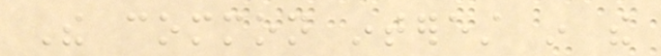The common interest in the
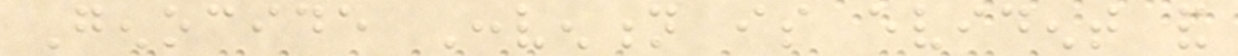Genocide Convention is evident and
